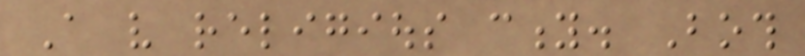A very religious city. Both
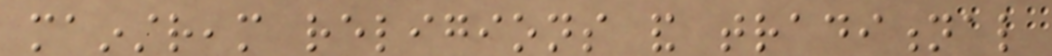mainstream religions and traditional
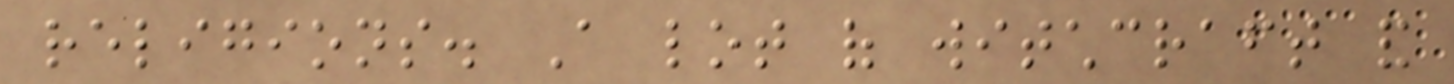religions. A lot of witchcraft and
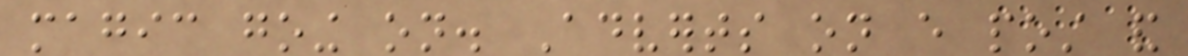magic going on. Adverts on every post and
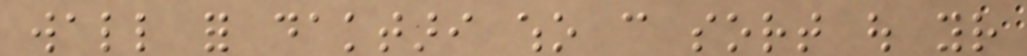wall for daktari who can sort out your
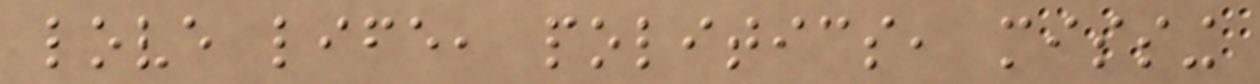love life, politics, missing
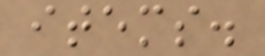items.
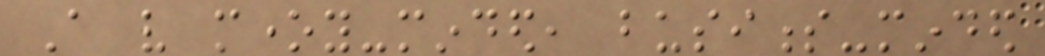A very money-minded, business-minded
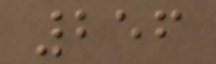256
